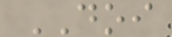DOI
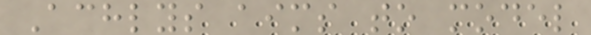Achlys aims to model
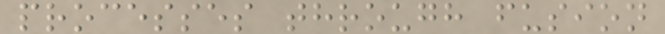processes through fusion
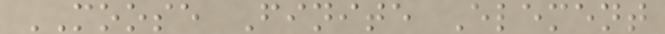MOOSE Finite Element
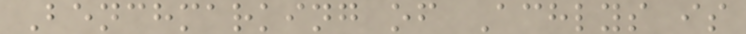Benchmarking of Achlys is
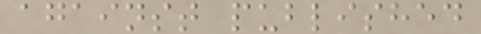against published
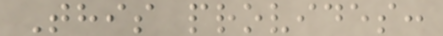This provides:
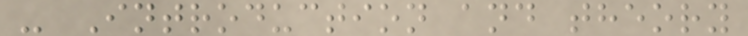- Introduction and theory
